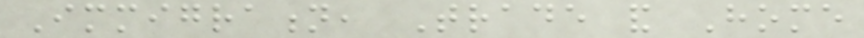Immigration, Trade and Home
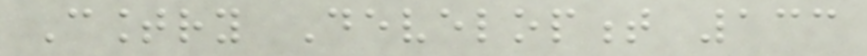Country Development 133
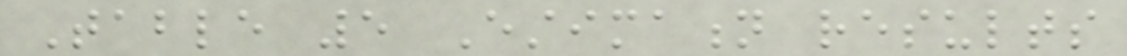Table 5 Estimation results
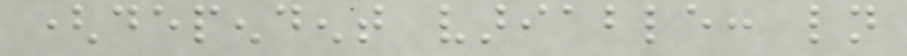(dependent variable: ln
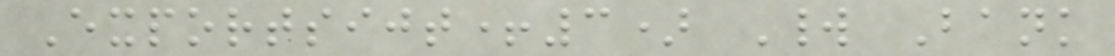Exportsijt+3) World Bank
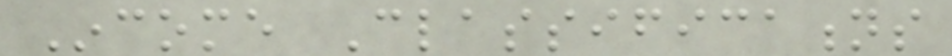Income Classifications
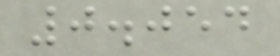0.054
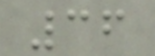36
